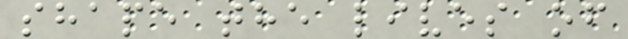shape the lives of
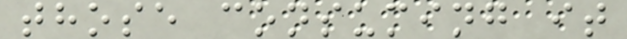those consuming it
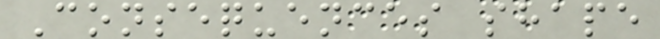Consequences shape
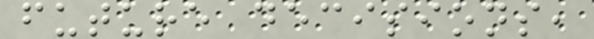future decisions,
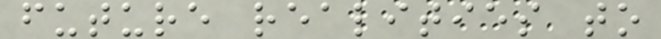future realities to
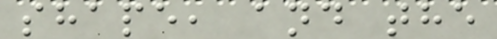shape, and the
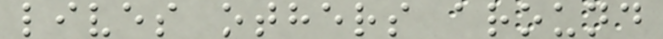lives others around
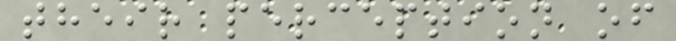their perception of
